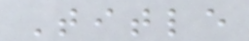Title
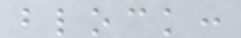block:
